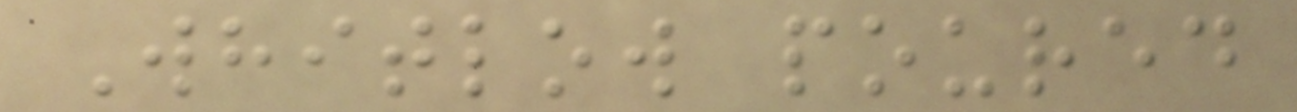Whitlow poured
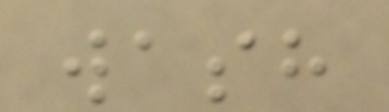wash
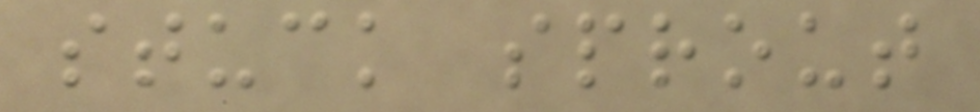stuck sprout
